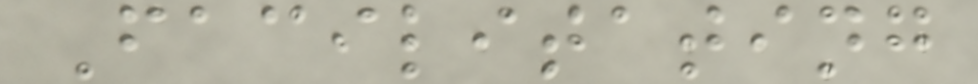Facilitating
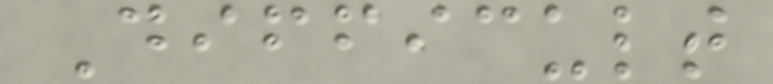Difficult
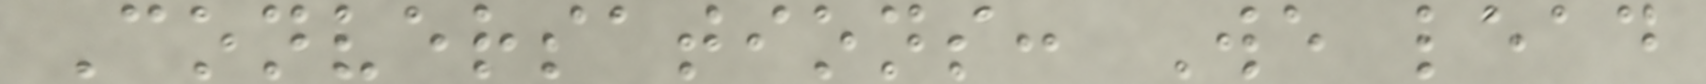Conversations: We lead
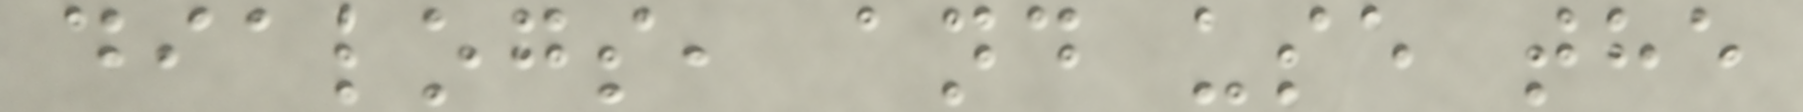dialogs, and use the
